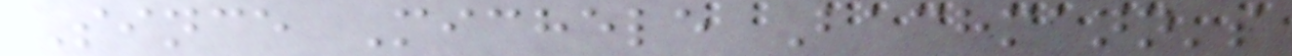Since Michele Bachmann's
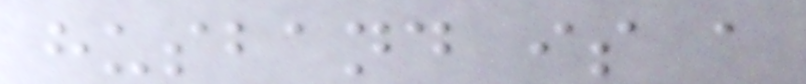husband is a
